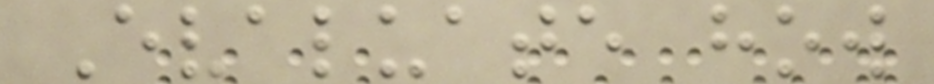Evaluate how
